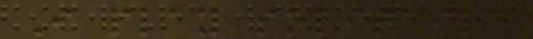I play solitaire
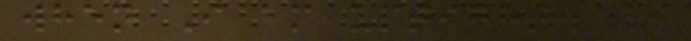when I am uptight. I
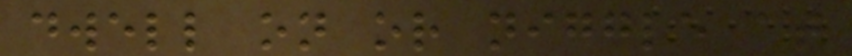dwell on or niggle at
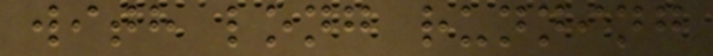with long running
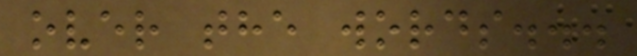over the words...
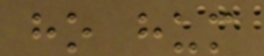ho hum
